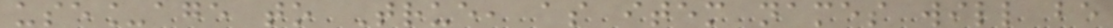use_age to True, as item names will be
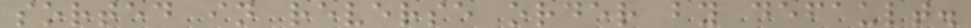sorted in reverse order by default.
